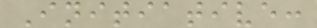Initiative:
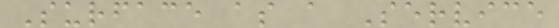Surface as a Service
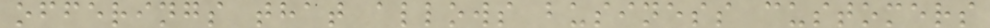offerings that allows business customers
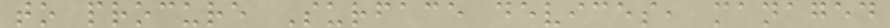to procure Surface devices, managed
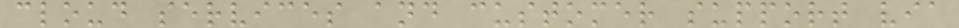cloud services and customer support via
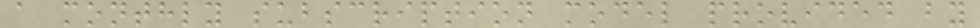a monthly subscription model provided by
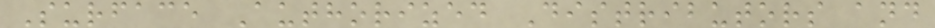Surface Authorized Distributors and
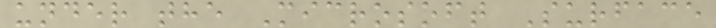under the Microsoft Surface
